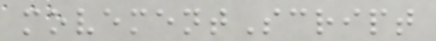movementScript
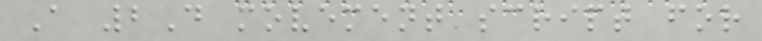A 2D movement script for
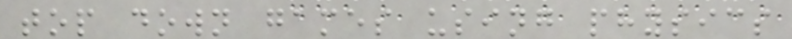top down games using physics
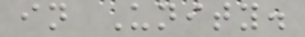in Unity.
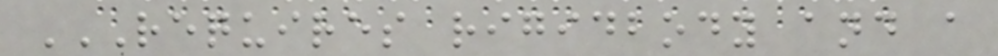REQUIRES RIGIDBODY AND A
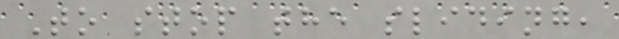To stop the sliding,
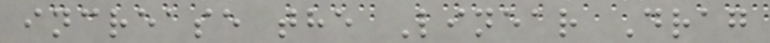increase the Linear Drag
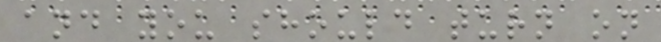and you should turn on
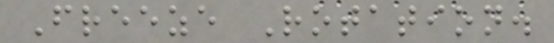Freeze Rotation.
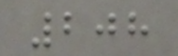208
